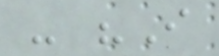- "I
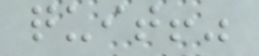quit!"
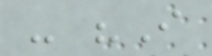- "I
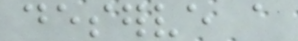deserve a
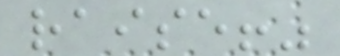raise!"
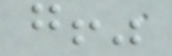go!"
